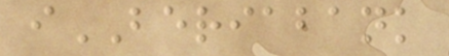iBERIABANK
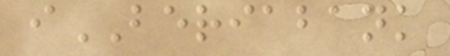iBERIABANK
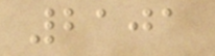2101
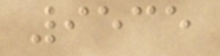9535
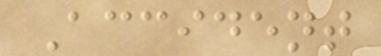Accident
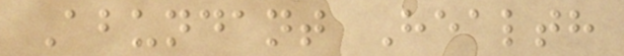Abundant Health
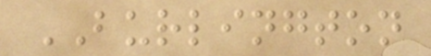BURLINGTON
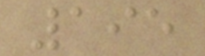195
